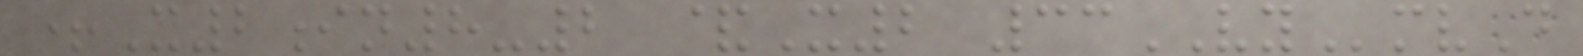+X2in8-2 &X2 33VYmvD
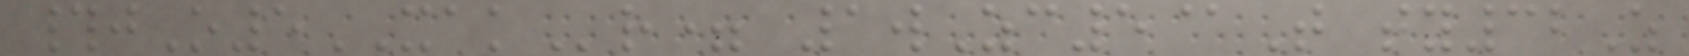#jO5XAKr= 1wZc5@T ty32Z
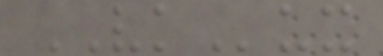VKux
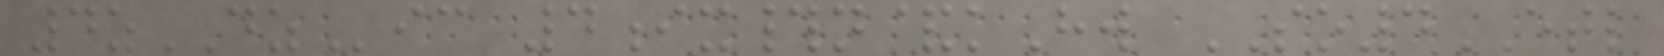4zDZic 4ix#n&kHw SO4ETL
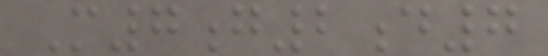M7g2d7
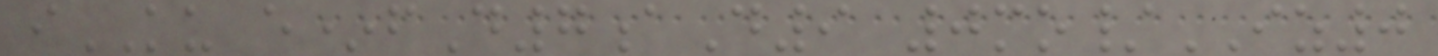iKU e*fD7aD9 0mo/IZ0
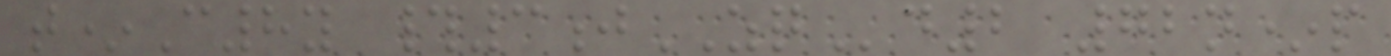t*C8y #3jZQd2 72n*p
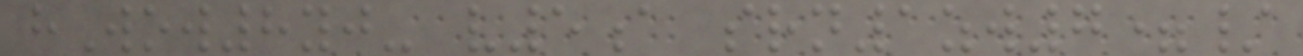hWow8yj- v5a srn1zw7=/
